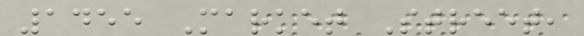1455 Market Street,
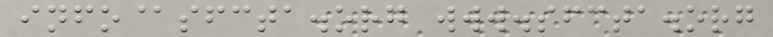info@sfcta.org www.sfcta.org
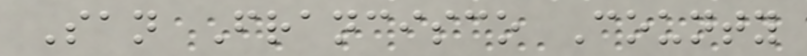San Francisco County
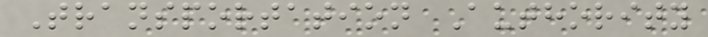Transportation Authority
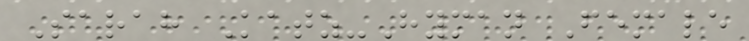Sarah Katz-Hyman Female
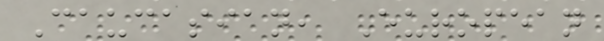Caucasian, European
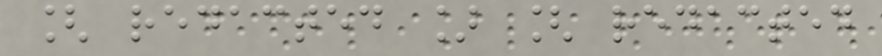[ redacted ] [ redacted
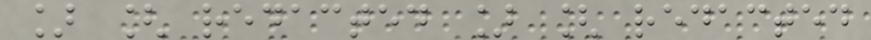] [ redacted ] [ redacted
